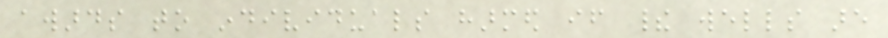awards to individuals harmed if their wells are
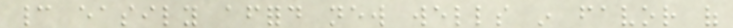cannot easily afford new wells in favor of
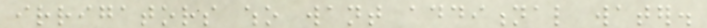irrigators who want additional water.
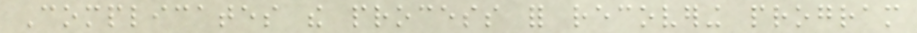Complicates the process for recovering program
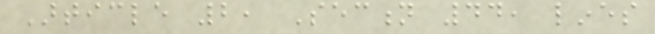Article 2, Section 44, lines
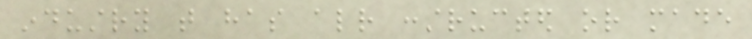industry that has already constructed or made
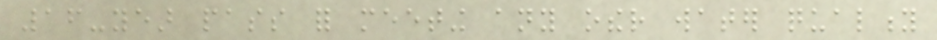16-year pass for meeting any other water quality
